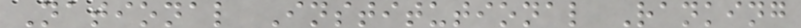National Institutional Ranking
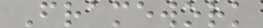Framework
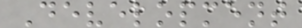Development
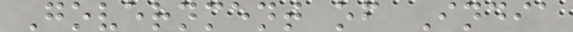Government of India
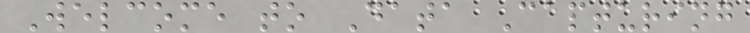Welcome to Data Capturing
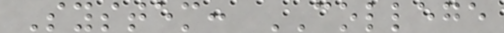System: COLLEGE
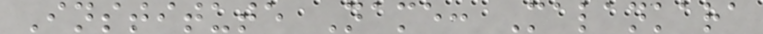Institute Name: Malankara
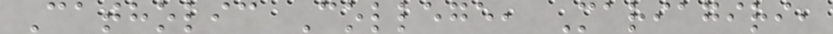Catholic College, Mariagiri,
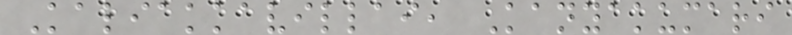Kaliakkavillai, Kanyakumari
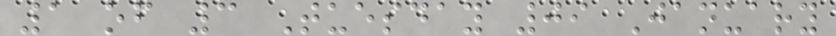1 of 3 Tuesday 09 January
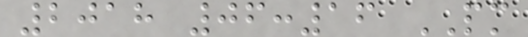2018 06:16 PM
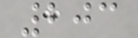203
